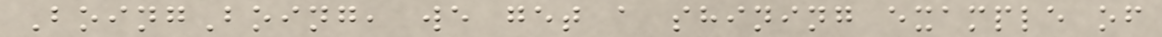BoingBoing, we get a shining example of
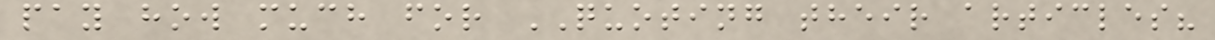pay how much for QUOTING their articles?
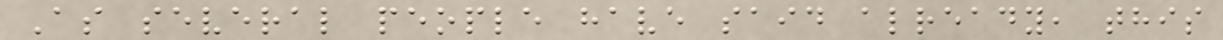As several people have said already, this
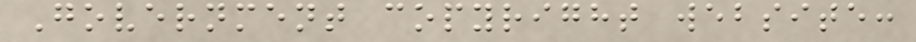Government copyright website:
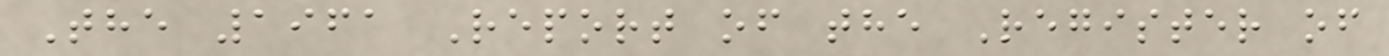The 1961 Report of the Register of
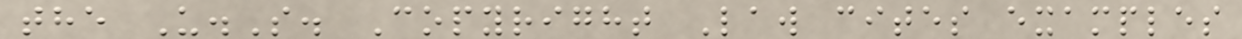the U.S. Copyright Law cites examples
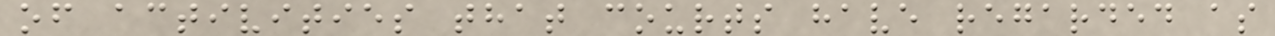of activities that courts have regarded as
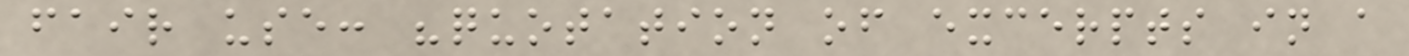fair use: "quotation of excerpts in a
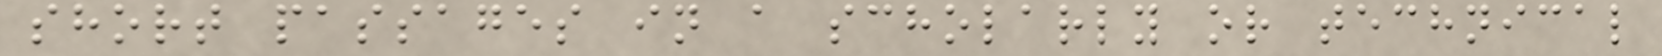short passages in a scholarly or technical
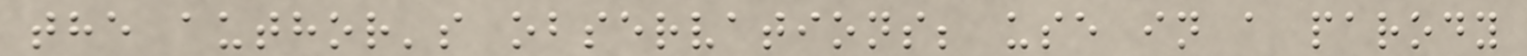the author's observations; use in a parody
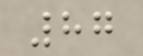87
